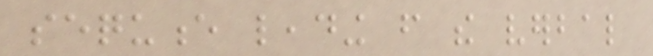sequence leading from the verbal
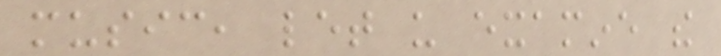music, let us examine the
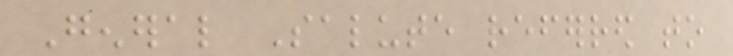General Salute referred to
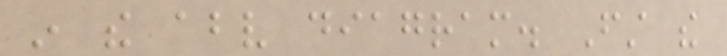in the above diagram. First the
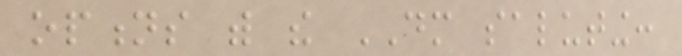options with the DM saluting:
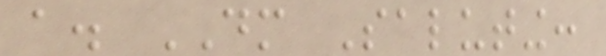a. DM Saluting:
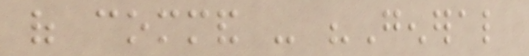of command - "General
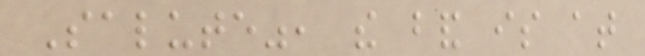Salute", the band is at
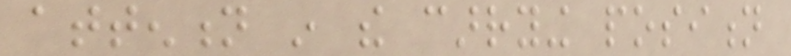attention in the carrying position
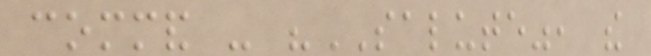command - "SALUTE", the
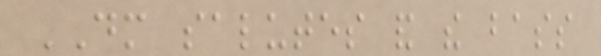DM salutes and the bass
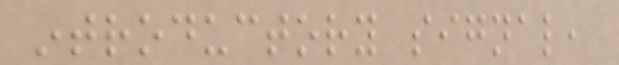introductory signal,
